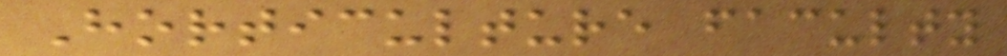Horticulture faculty
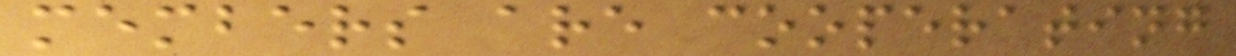members are cooperating
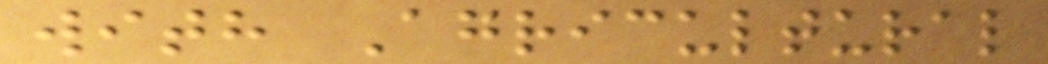with Agricultural
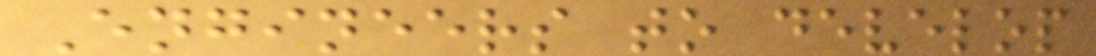Engineers to develop
